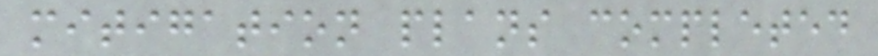mitigation plans completed
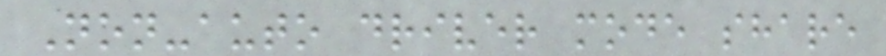Non-auto driver mode share
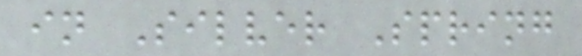in Silver Spring
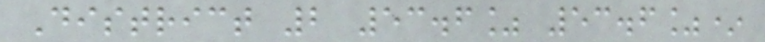District 2 53.6% 53.6%*
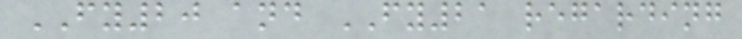FY20 and FY21 regarding
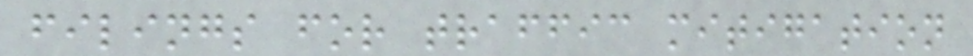filings for traffic mitigation
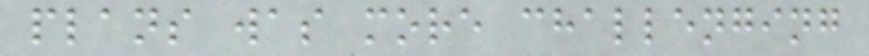plans was more challenging
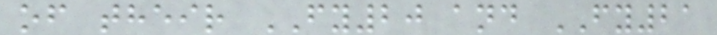of their FY20 and FY21
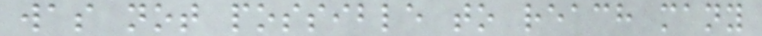was not possible to reach many
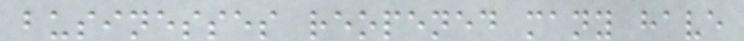businesses reopened many have
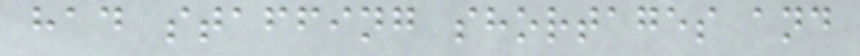had staffing shortages and
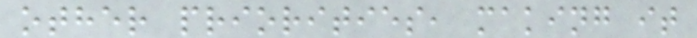other priorities, making it
